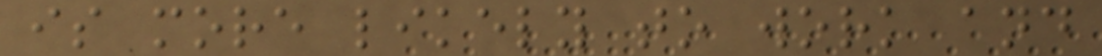is more likely to work and
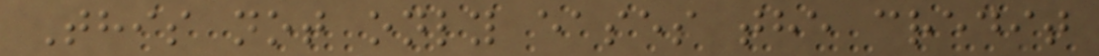This not only eases the credit
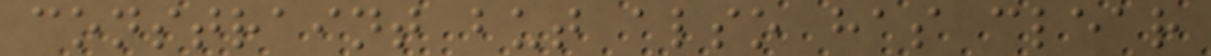constraint but also has clear
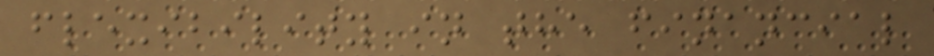flexibility in the financial
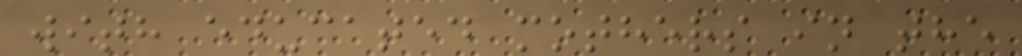with educated mothers in the
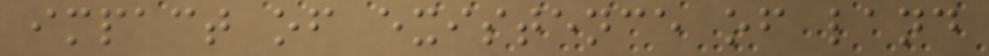impact of existence of land
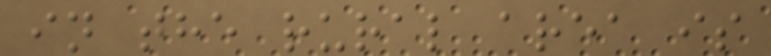in the rural area is
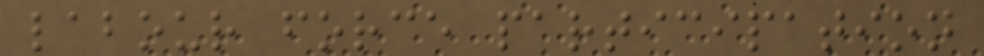labour force participation
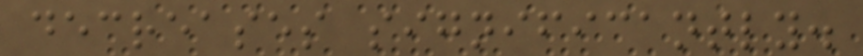decreases significantly.
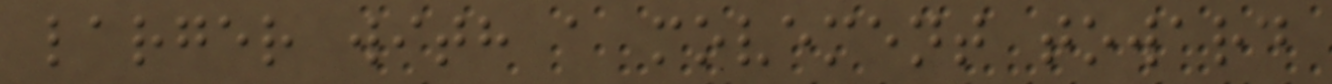larger with a movement toward
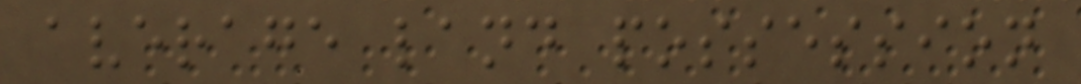average land possession
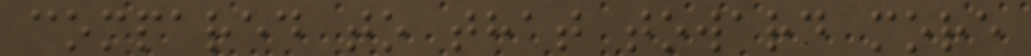compared to that toward more
